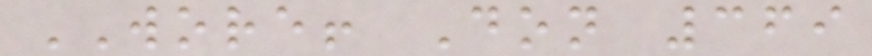WORE! Don 369
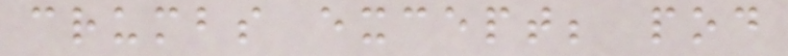crumbs except; pod
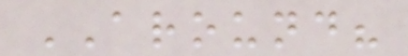AROUND?
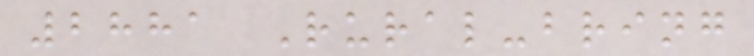2881 Rural-bring
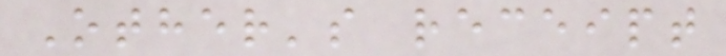Other's receipt
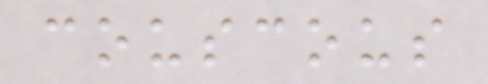couscous
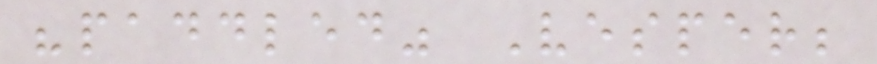"paddled" Vesper;
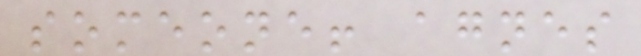someone! agnes
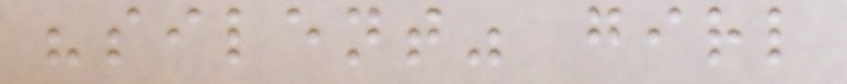"silent" girl
